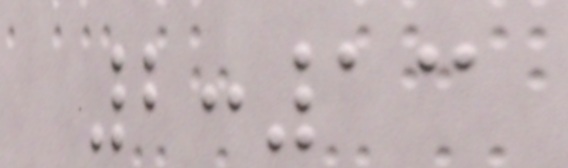2:13
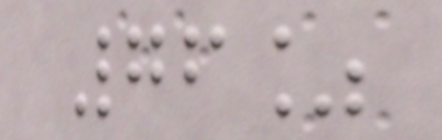76%
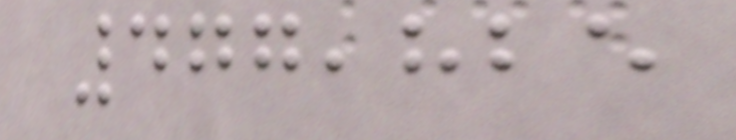477,825
